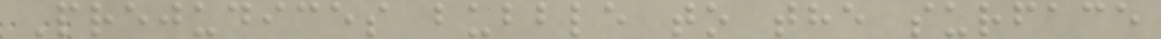Prejudices bubble to the surface
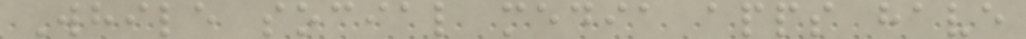While social media apps have
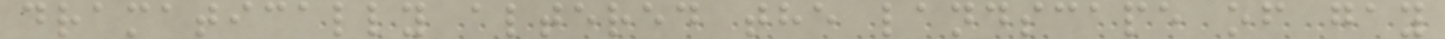dramatically altered the landscape of gay
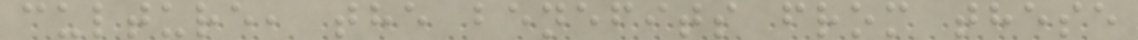culture, the benefits from these
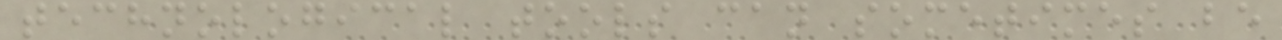technological tools can sometimes be
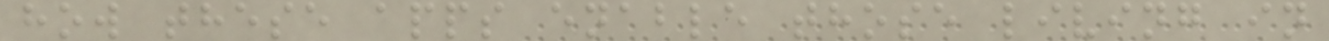how these apps enable those living in
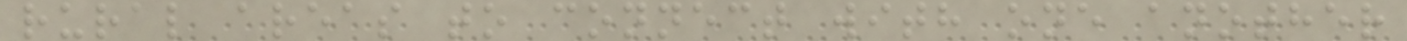rural areas to connect with one another
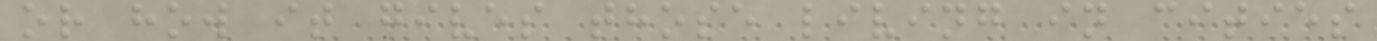or how it gives those living in cities
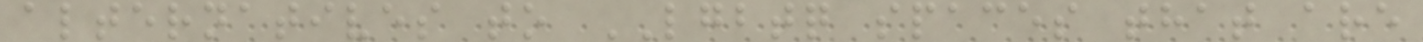alternatives to LGBTQ spaces that are
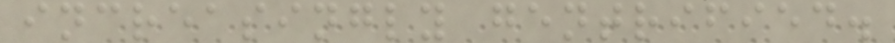increasingly gentrified.
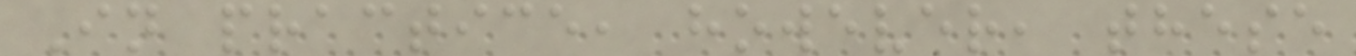In practice, however, these
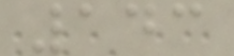143
